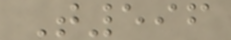T596
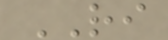RI
